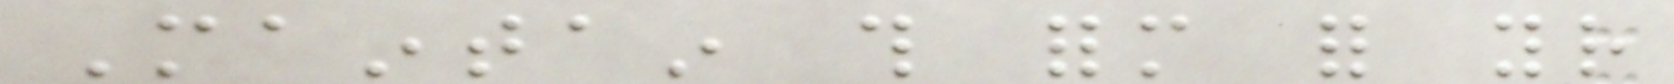Maintain this form for your
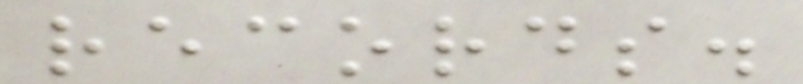records.
